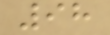98
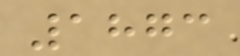1873
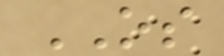OS
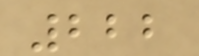222
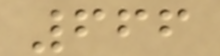666
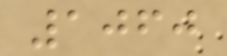1060
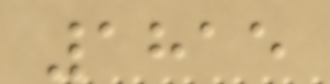1815
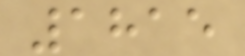1815
